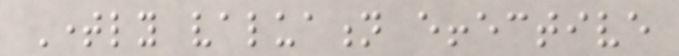Timely valuation effective
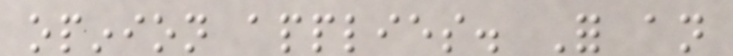opinion applies. For an
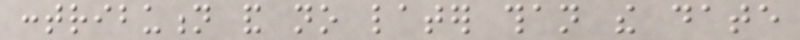contribution and no later than the date
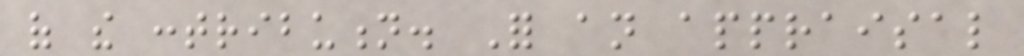of the contribution. For an appraisal
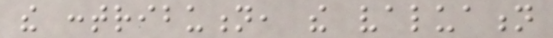the contribution, the valuation
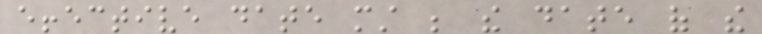effective date must be the date of the
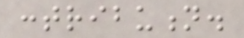contribution.
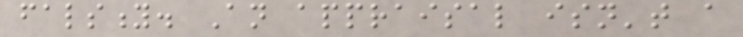falsity. An appraisal isn't a
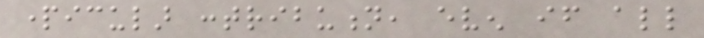particular contribution, even if all
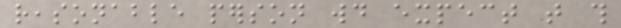reasonable person would expect that this
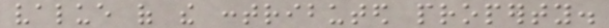value of the contributed property.
